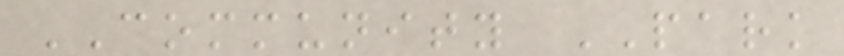COMMUNITY PARK
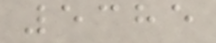5385
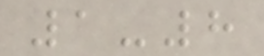1-8
